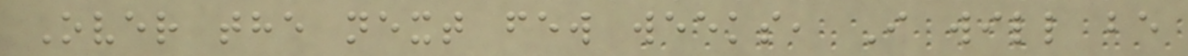Over the next few weeks, I will be
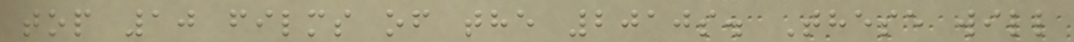top 10 films of the 2010s. These will
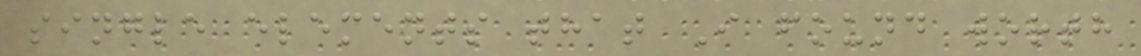single elements that I found worth
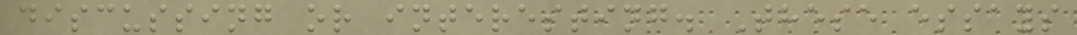discussing or interesting. These essays
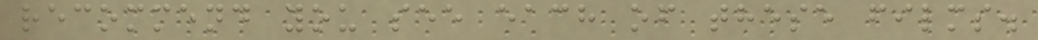recommend you see each of these films.
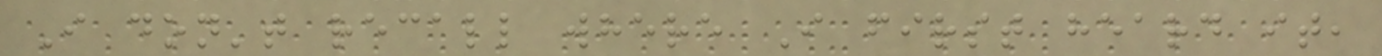I don't recall where I first heard it,
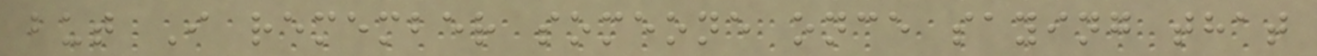but I remember someone once saying that
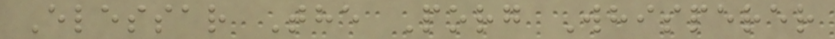Elessar The Porg Whisperer
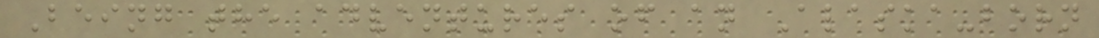Being the adventures of an Alaska-born
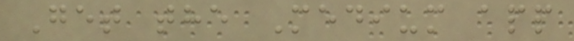Get the Medium app
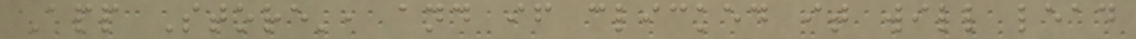App Store', and if clicked it will lead
